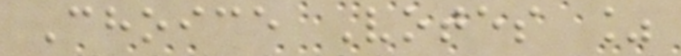Choice Votes %
